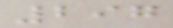297
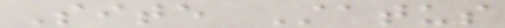Site Status
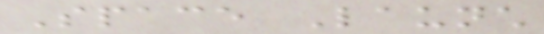Space Launch
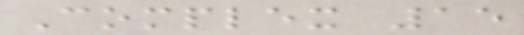Complex 15
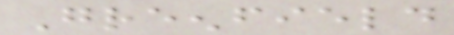Greenfield
